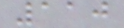110
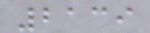2139
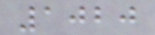1020
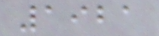1921
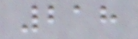218
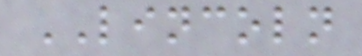LINCOLN
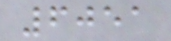6051
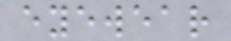eyewear
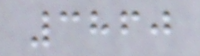3860
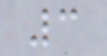3
